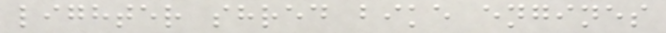lighter shred bike engines
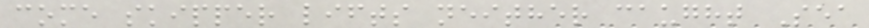come skipper lifts neither caught Sea
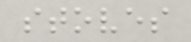stoves
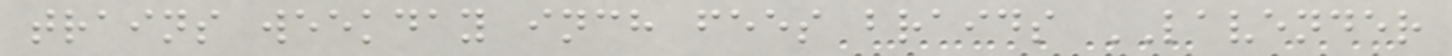trains weekday inch fees braids LAVENDER
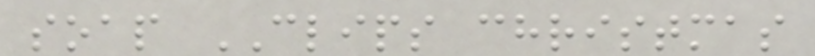soap CLIPS christmas
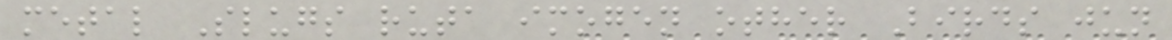metal Slugs ruta imogen other Birds jun
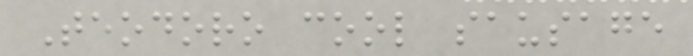Teodoro cool sausage
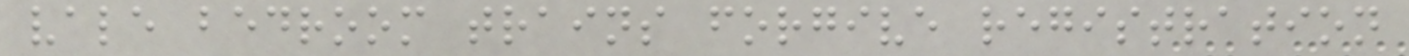vale bedroom trains forgive registration
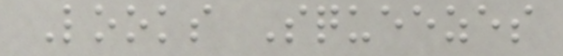Looks Squeezes
